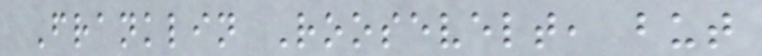Franklin Roosevelt, but
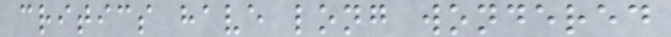critics have long wondered
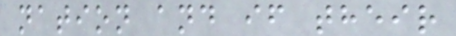nation and if their
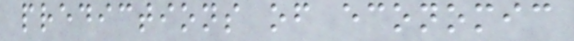predictions of economic
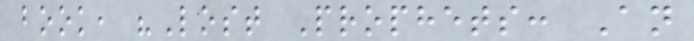book, "Lost Prophets: An
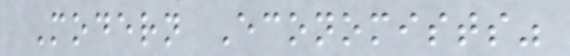Modern Economists"
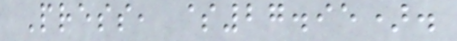Press, $27.95).
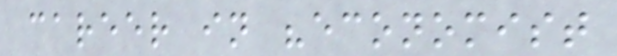career in "economist
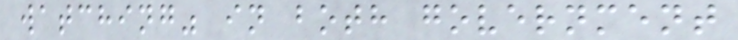watching" in both government
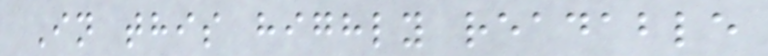In this highly readable
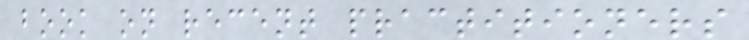book on recent practitioners
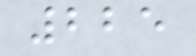225
